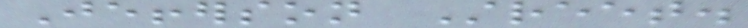Jefferson Street.
